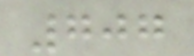707
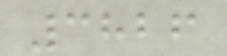3826
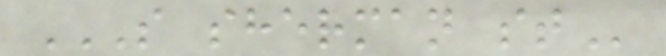S SHERMAN ST
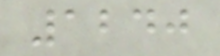1240
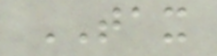TAX
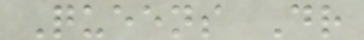Queens Dr
